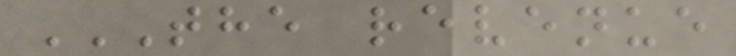THE REVENUE
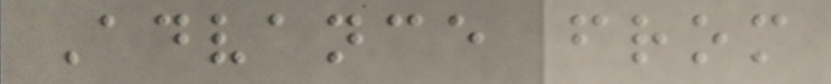Advance from
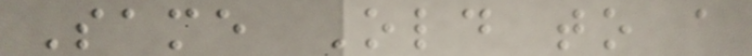Same Old to a
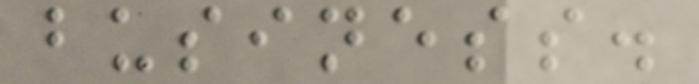business.
